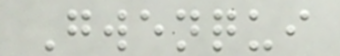Gwenqui
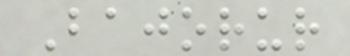Bajorur
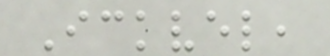Ickvel,
